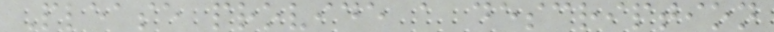Please provide a description
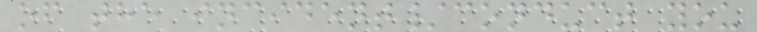of the incident/conduct you
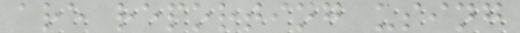are reporting using
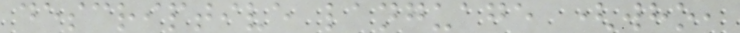descriptive language (who,
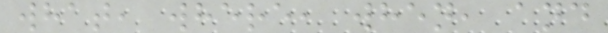what, where, when, and
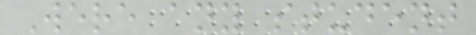Were any student
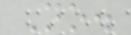No.
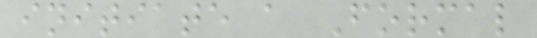initiate a Formal
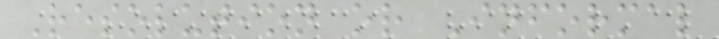Resolution or Informal
